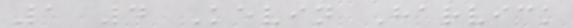1 4 Kevin Harvick
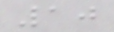10
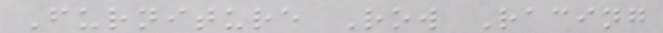Furniture Row Racing
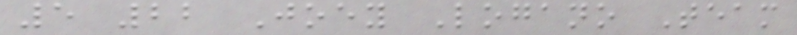5 22 Joey Logano Team
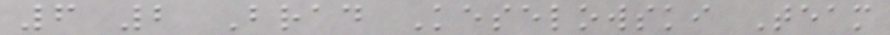6 2 Brad Keselowski Team
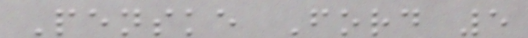Penske Ford 5
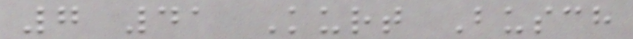7 41 Kurt Busch
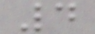4
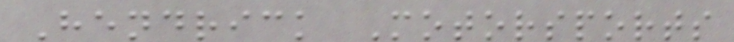Hendrick Motorsports
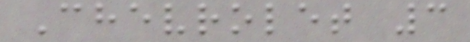Chevrolet 3
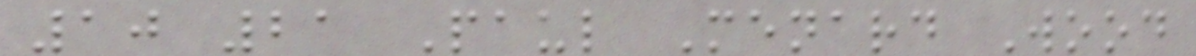10 21 Paul Menard Wood
